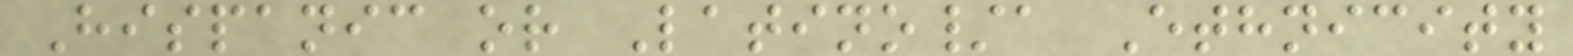Hispanic or Latino/a Ethnicity
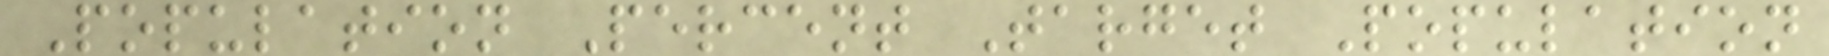Population Percent Target Population
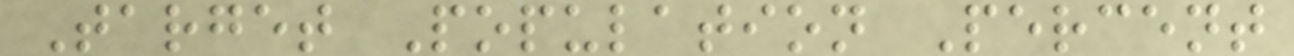Target Population Percent
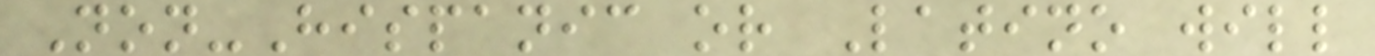Non-Hispanic or Latino will
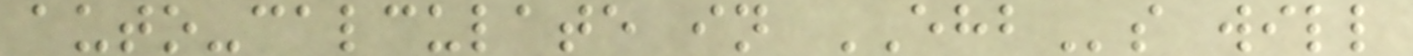auto-calculate in EHBs will
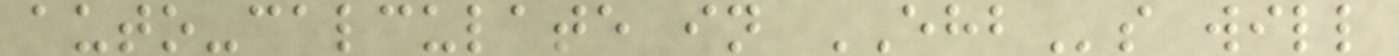auto-calculate in EHBs will
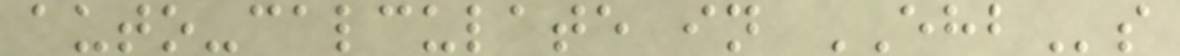auto-calculate in EHBs
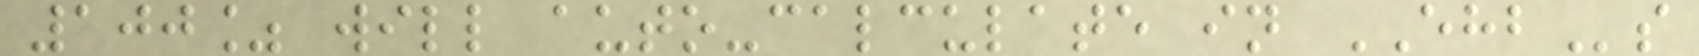100% will auto-calculate in EHBs
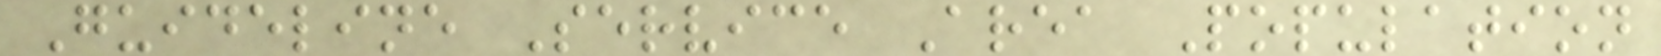Guideline Service Area Population
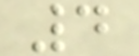4
